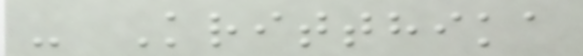- Kritthika
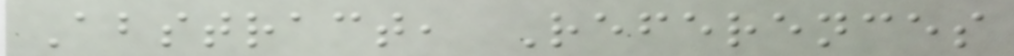Abstract, References
